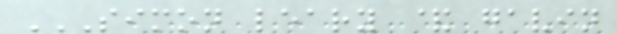SIMON LEARY & GAVIN
